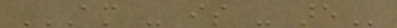AM - IS - ARE
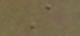A
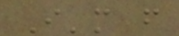I'm from
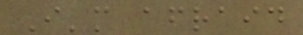I'm afraid
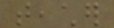teacher
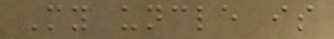My uncle is
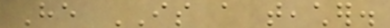He IS a teacher.
